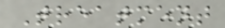Treatment
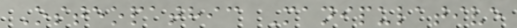Osteopathic Manipulative
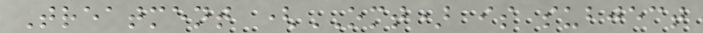Treatment (OMT) is subject
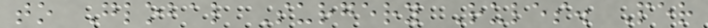to Global Surgery Rules. Per
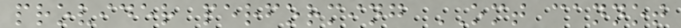provider performing OMT cannot
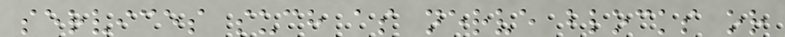services such as nerve blocks or
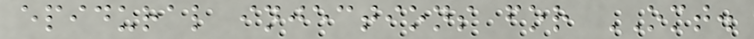epidural injections for OMT.
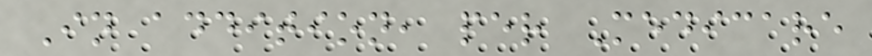In addition, per Medicare
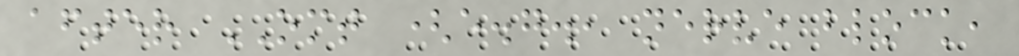after OMT (e.g., nerve block,
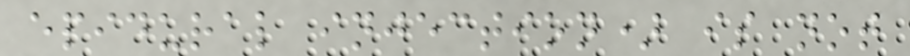epidural injection) is not
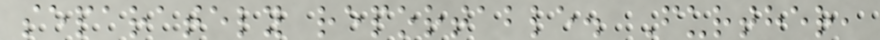separately reportable. Further,
